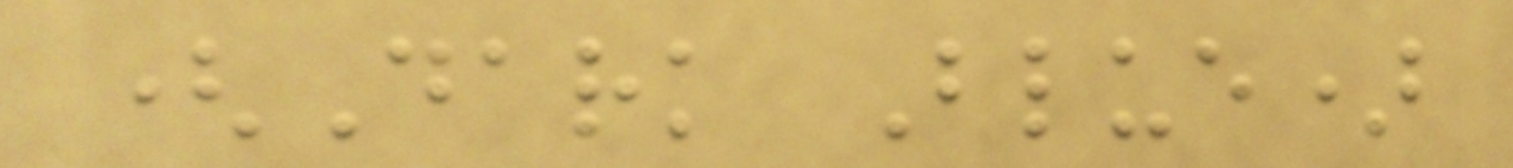(Dark Blue)
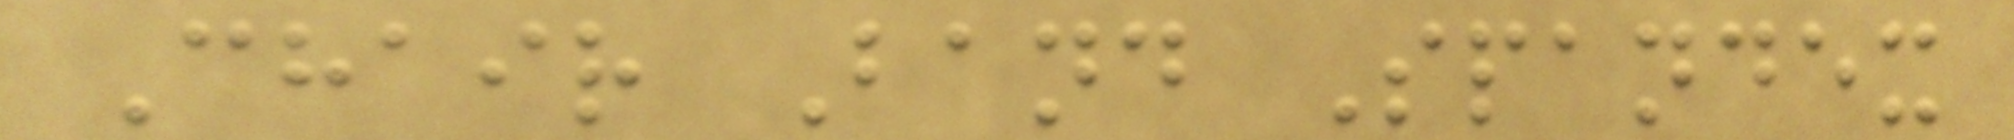Chair Band Spandex
